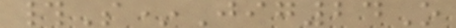#S*Jig24O
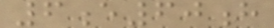6e60h
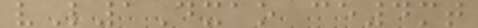vL1Dxao ce4mt
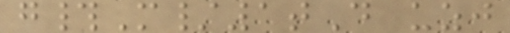g#M/1tD uzj
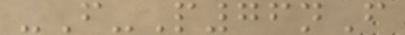-F-P76nF
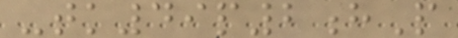-tk49p2hP
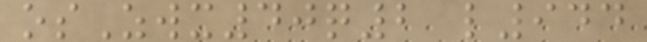osZwx40q2 l944
